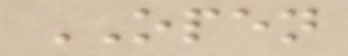OPEN
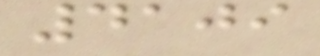4109
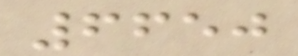6650
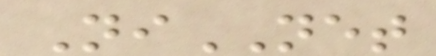NiNET
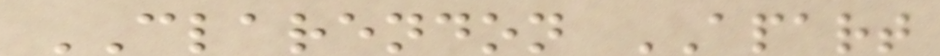CLARENDON APART
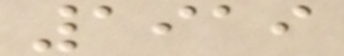1919
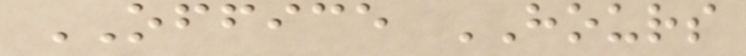OFFICE HOURS
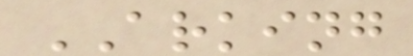ARKING
